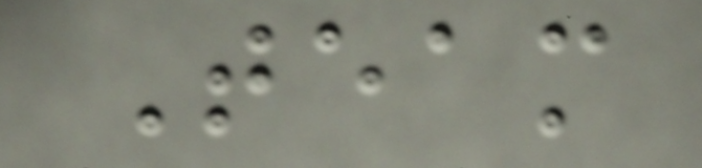Team
